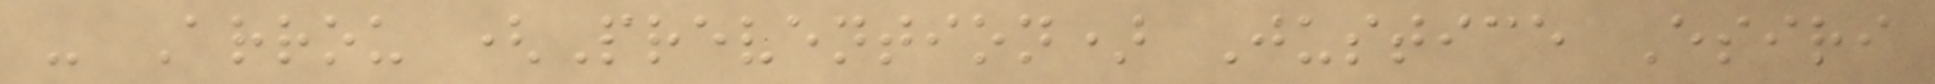- Arrou (Prevention) Justice Esiri
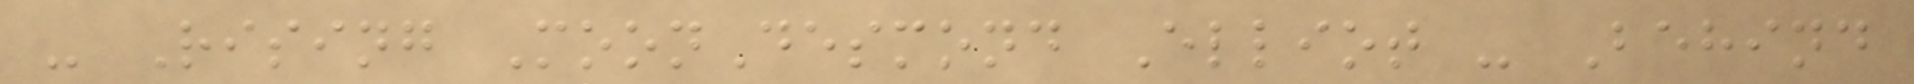- Rising MoonDesmond Elliot - Behind
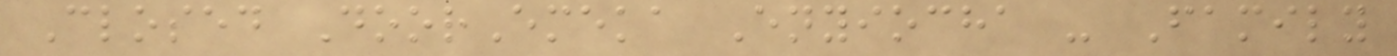Closed DoorEmeka Enyiocha - Family
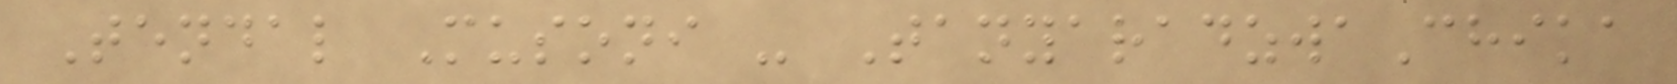Tendal Musoni - TanyaradzwaChika
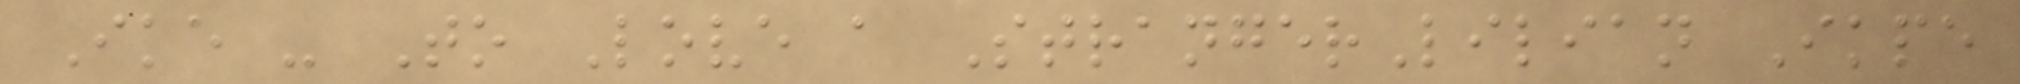Ike - To Love a StrangerLilian Ikpe
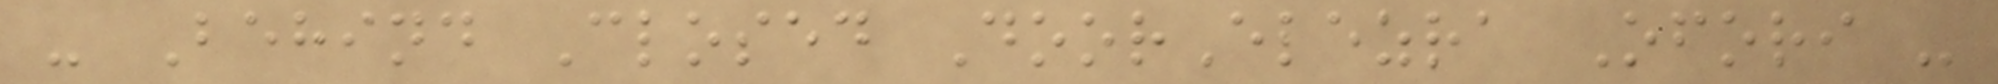- Behind Closed DoorElezra Ofori -
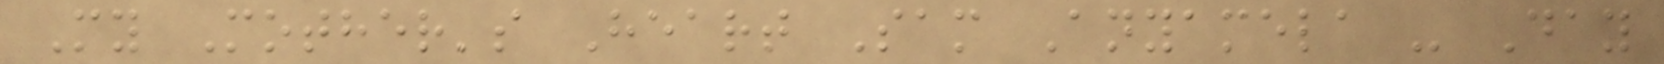My Mother's Heart Sam Anyamela - Day
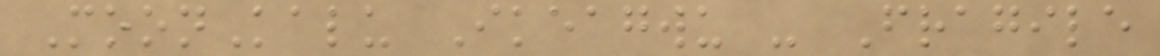MoonKalu Ikeagwu - Fragile
